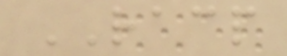RACP
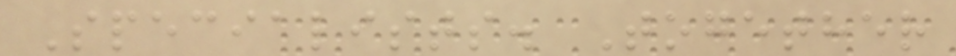Specialists. Together
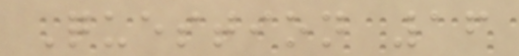Question 16
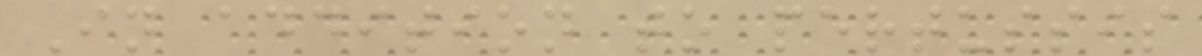In addition to pertussis
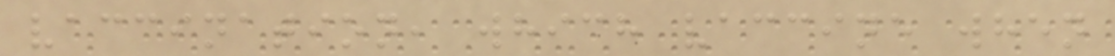vaccination, which vaccine when
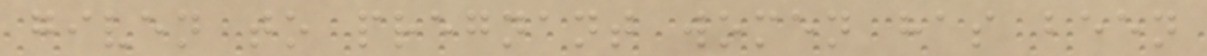given to pregnant women has been
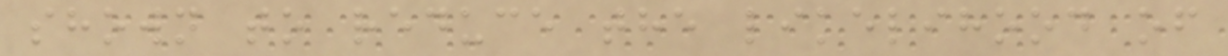shown to reduce the likelihood of
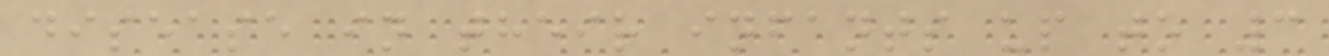disease in their infants up to 3
